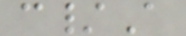c/A
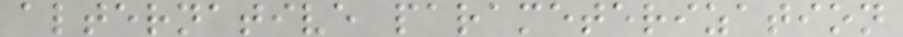alternative parameterization
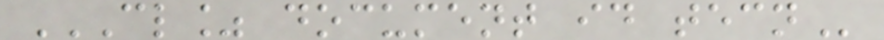CL% DOCUMENT ID TECN
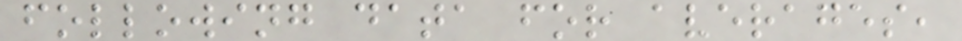following data for averages,
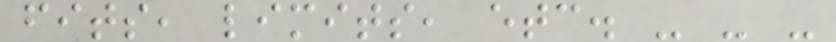fits, limits, etc. - - -
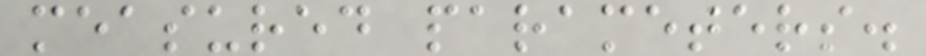measured parameters.
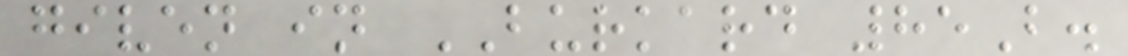given in BURKARD 85B.
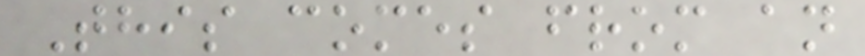This comes from an
